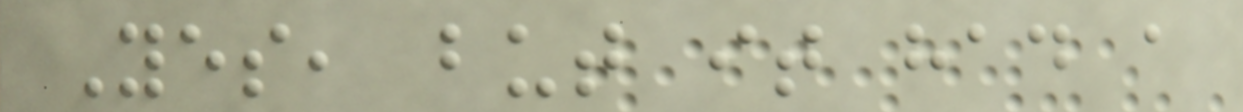Yes, but it had a
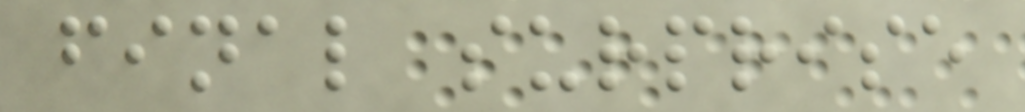final surprise
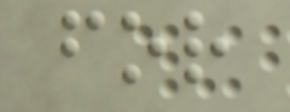for
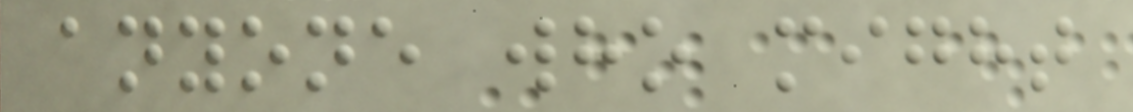anyone who might
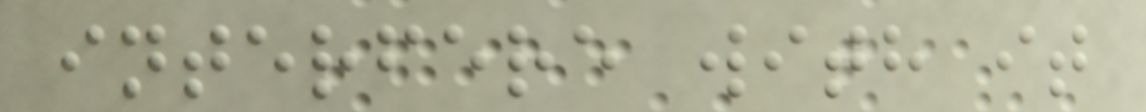interfere with it
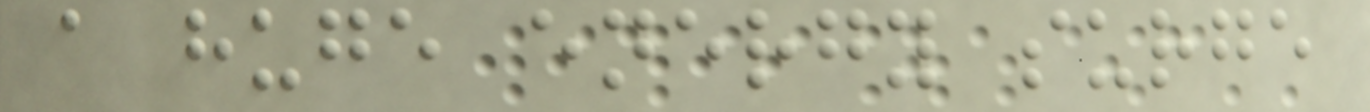a huge energy surge
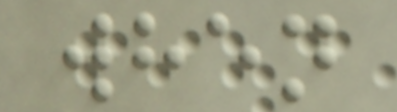when
